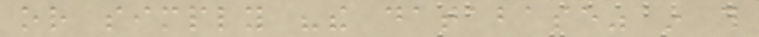or simply "the database" in this
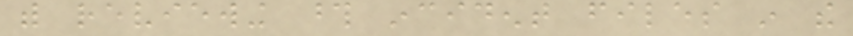with reviewing those incident files in the
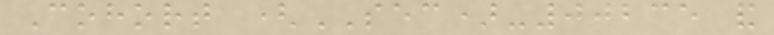Cohort (SEC)-00235 and
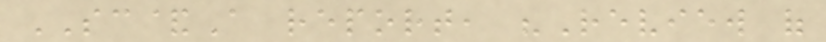SC&A report, "Review of
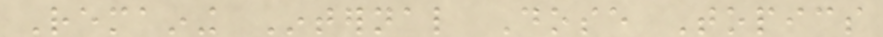Remaining Internal Dose Topics
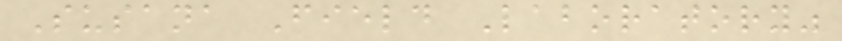Susana Field Laboratory"
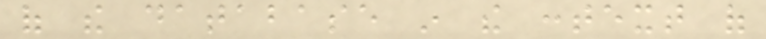of the database in the context of
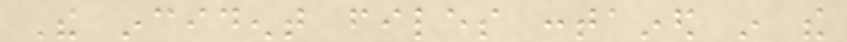The incident files contained in the
